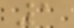1
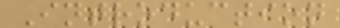Introduction
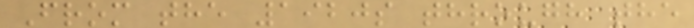From the 1920s through the
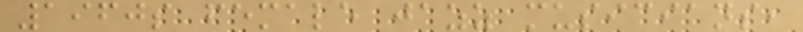1960s female jazz musicians,
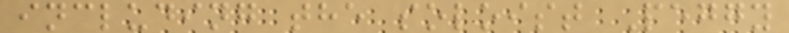including the soloist Peggy
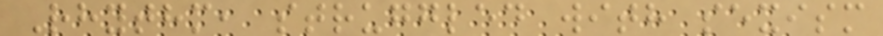Rhythm, struggled with sexism
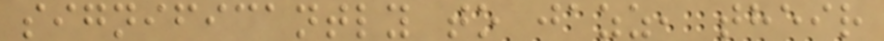significantly to jazz, their
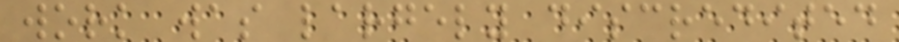work was largely discredited
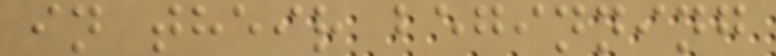in their beginning
